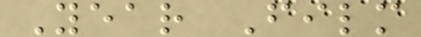Year Film
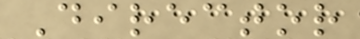Director
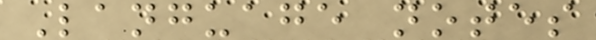Language notes
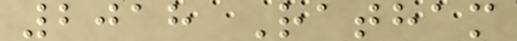2018 Ratham
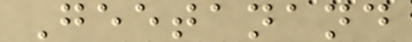Geetanand
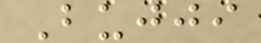Bujji
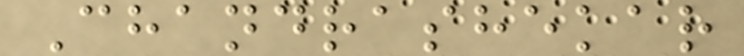Chandrashekar
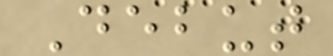Debut
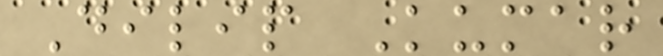Dilip Kumar
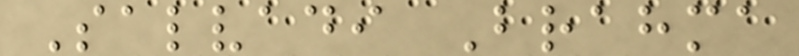Salvadi Brahma
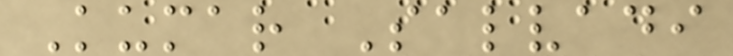Kumar Salvadi
